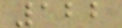122
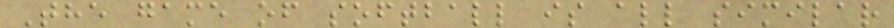The game of softball is all similar
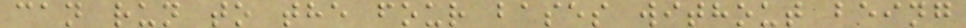can run to the four bases without being
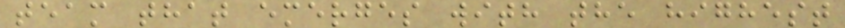team that emerges with the highest
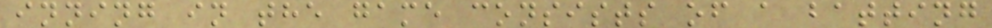inning in the game consists of a batting
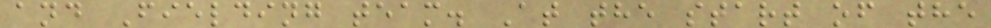and Fielding team. At the start of the
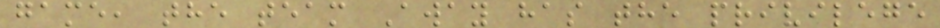game, the team Away has the privilege
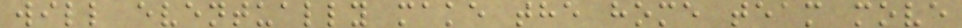will eventually make the home team move
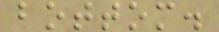bottom.
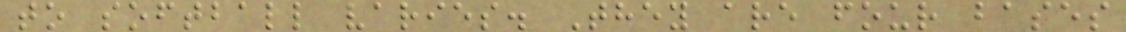to softball varies. They are four bases
